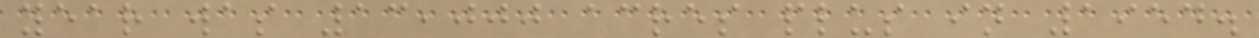year was 13,000 acres plus in 1954.
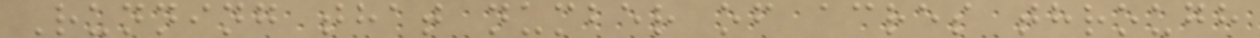Running that number of acres through
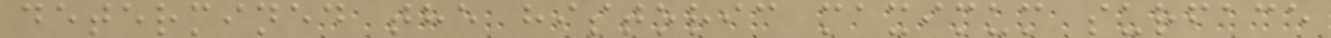determined the historic maximum surface
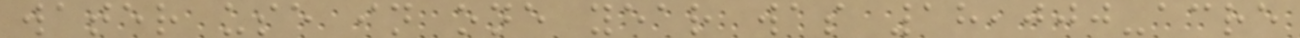water use in one year was 18,000-acre
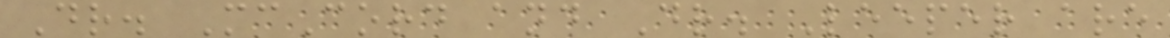Dr. McCord and Dr. Leeper are
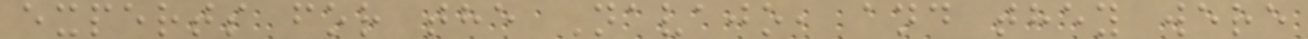experts for the Navajo, and they were
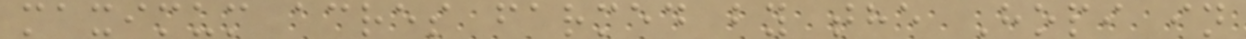maximum acres farmed by the Hopi in
